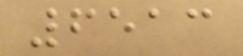6513
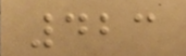423
